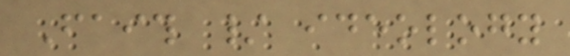Faith / ideology
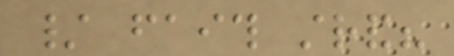/ faith strand?
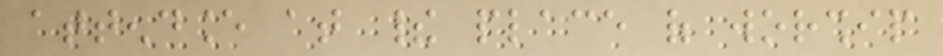attendance at their place of worship
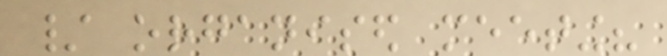/ organised meeting?
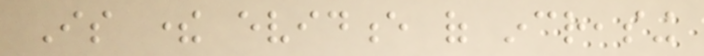Is there evidence of increasing
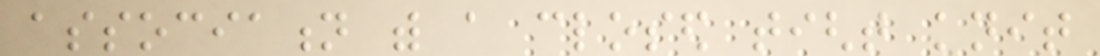association with a closed tight knit
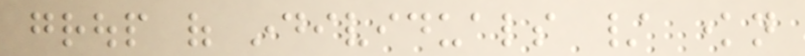group of individuals / known
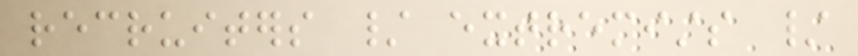recruiters / extremists /
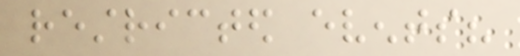restricted events?
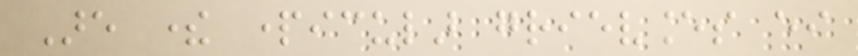Are there particular grievances either
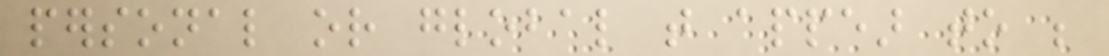personal or global that appear to be
